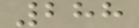288
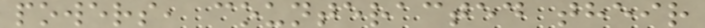powers, counteracted their
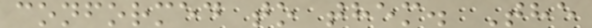conformed to them. The
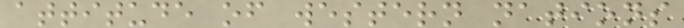attitude of western nations
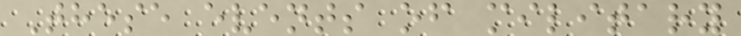These events of military
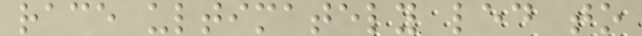race ultimately led to
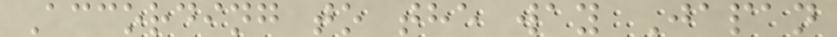According to the way Japan
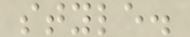style.
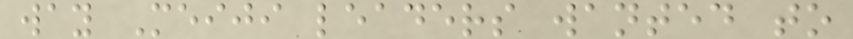way Meiji leaders wanted to
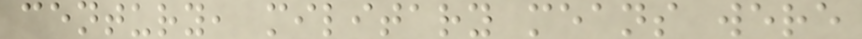century, military means were
